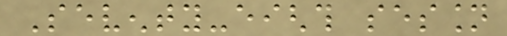Seventy-eighth session
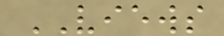VIEWS
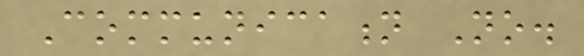Communication No.
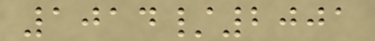1014/2001
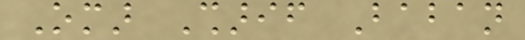Omar Sharif Baban
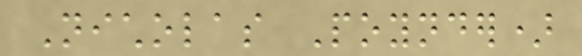Nicholas Poynder)
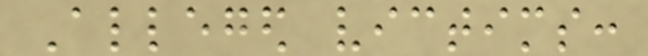Alleged victims:
